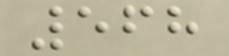568
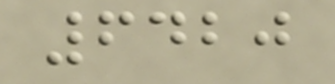6420
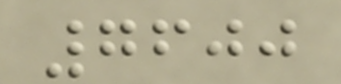7600
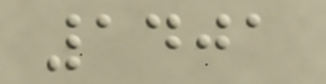1401
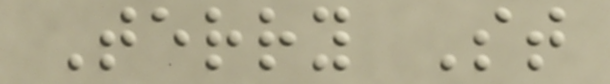Terry St
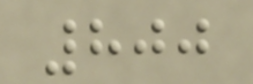800
